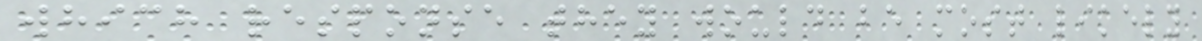which response they would be most likely
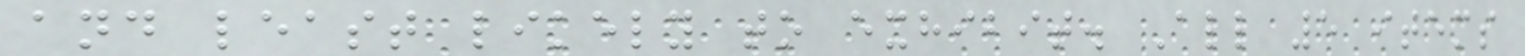and least likely to exhibit. All 5 items
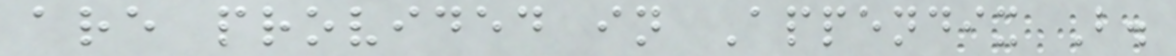are provided in Appendix B.
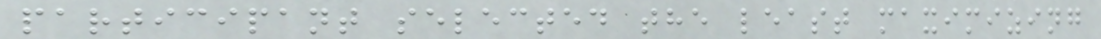participant selected the least maximizing
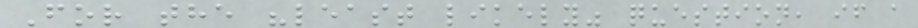For the "least likely" question, if a
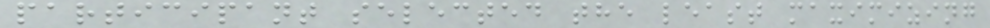participant selected the least maximizing
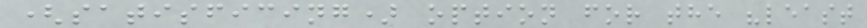(satisficing) option for the "least
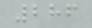286
